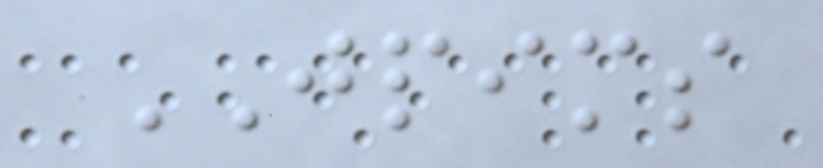JPIMS
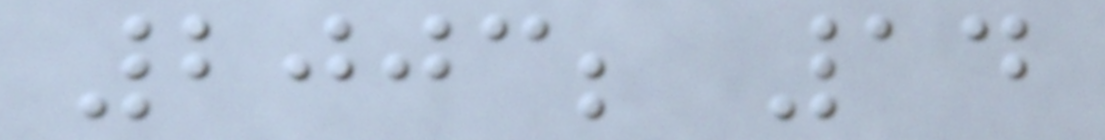2003; 14
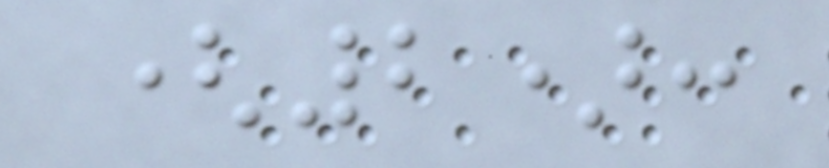(2):
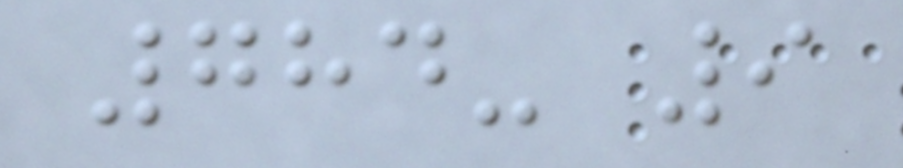784- 9
